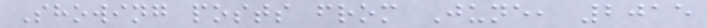Showing posts from June, 2015
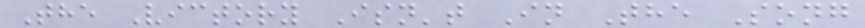The Victory Isn't In The Song
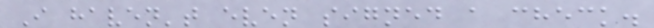I haven't even signed a check.
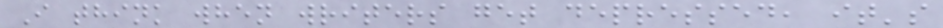I think when writers get depressed, it's
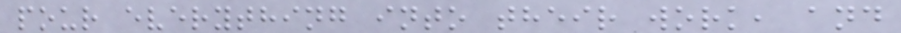pour everything into their work, and
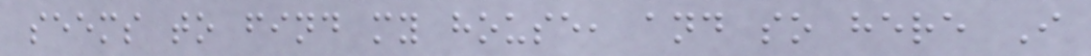seems to find my house, and so here I
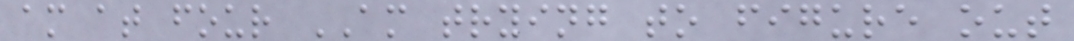am at four AM trying to figure out
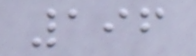196
